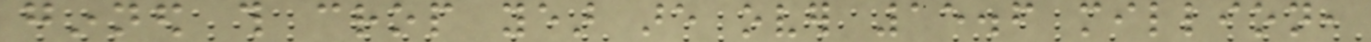ginned this crop year are over 15.6 million,
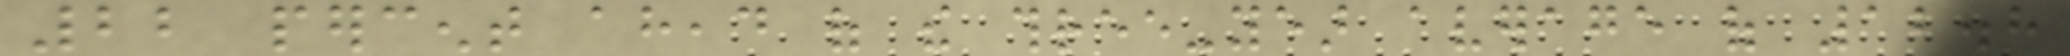22 percent ahead of the three-year average of 12.8
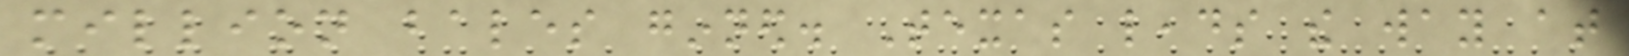million bales ginned. Texas leads the way at
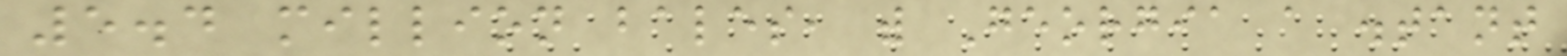5.4 million bales, with Georgia a distant
